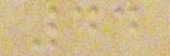44
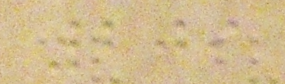209
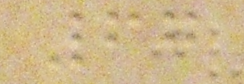67
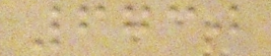6730
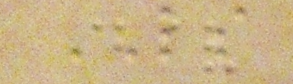LS
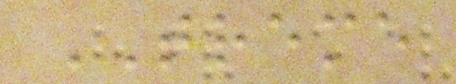TREME
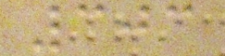303
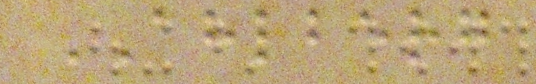AHLBERG
